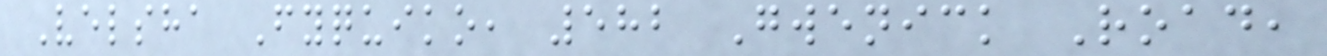Velsha Fyquiko, 582 Gwenick Road,
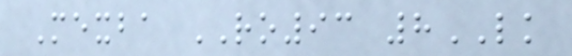Mexba RO93 8LK
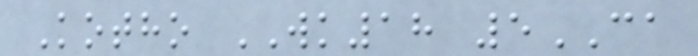Kotho WK18 5CA
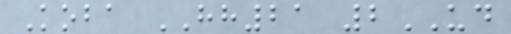Koba HH21 2UD
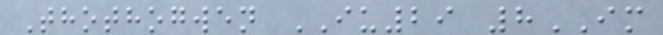Thothogwen IU29 8IM
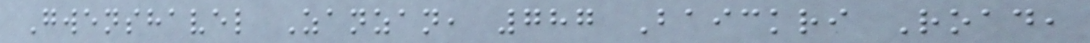Gwenshavel Zanzan, 787 Baickri Road,
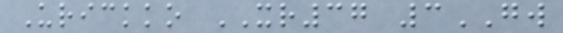Urickko XR37 3GW
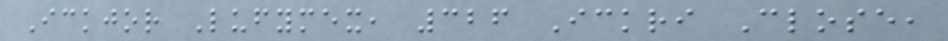Ickjor Lufymex, 326 Ickri Close,
